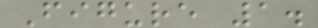Figure 1.
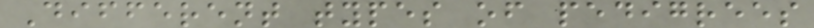Different types of pedigrees
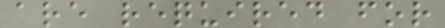are required for
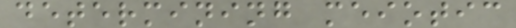determining meiotic
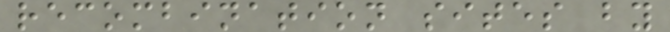recombination sites by
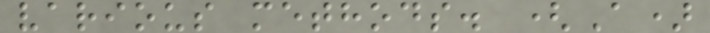various methods. (A)
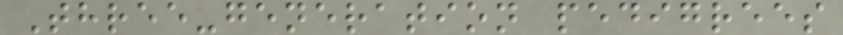Three-generation pedigrees
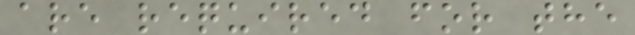are required for the
